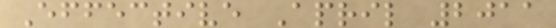Effective April 2011
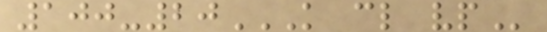100-20K CL VP
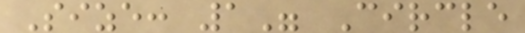Size: 1" Circle
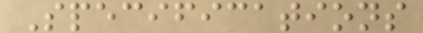Specifications
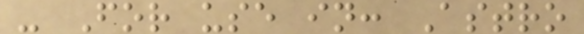- For use in: Astro
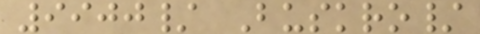9900/ Buskro/
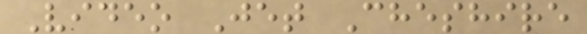Video Jet Cheshire
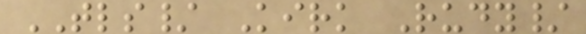TLS/ Kirk Rudy/
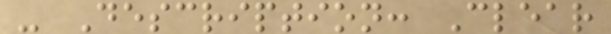- Description: Clear
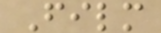Film
